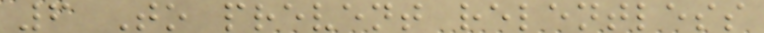6 To prevent relentless
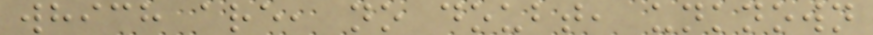which are, no doubt, unknown
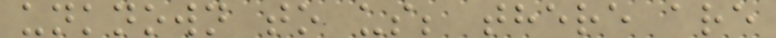unknown to us; there are
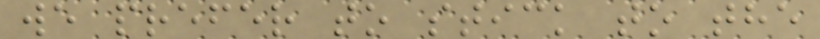we prefer to stick to the
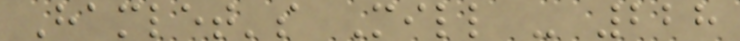Hamlet's Mill - 228
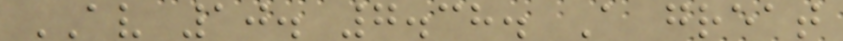AV 10. 7.38. A great
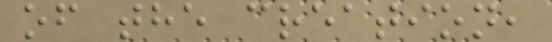of the creation,
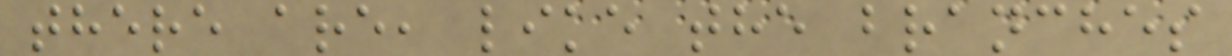there are, like the branches
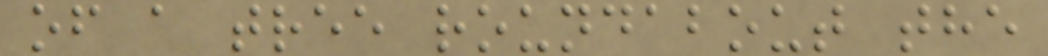of a tree roundabout the
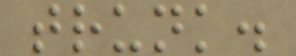trunk.
